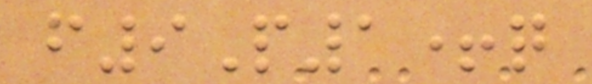f9P1+q
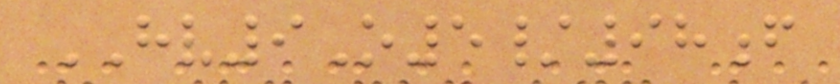HV9O5/98f
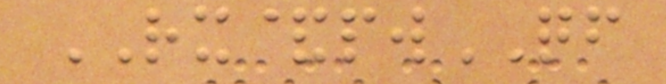RX&pwQF
